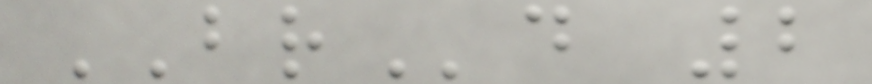BRd 2
